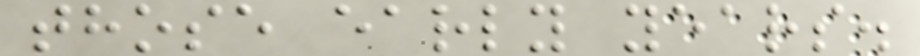those early years.
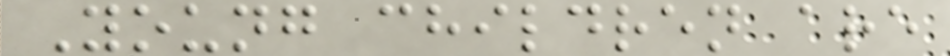Young children are
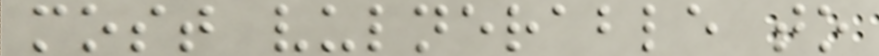most vulnerable to
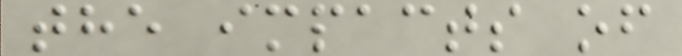the impacts of
